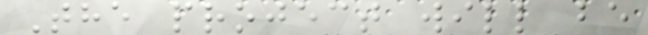The project will be
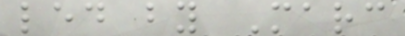led by Marc
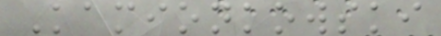Kamionkowski
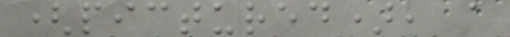(pictured), a
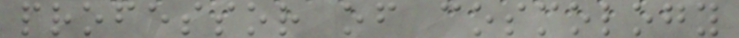professor of cosmology
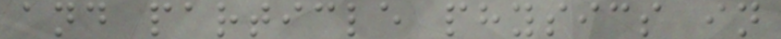and particle physics in
